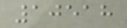10518
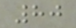80
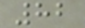82
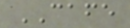CAFE
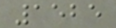1525
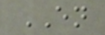EN
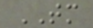TM
